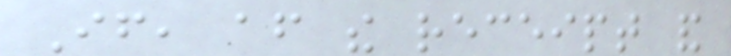If, after the receipt and
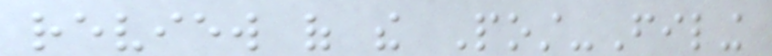review of the Post-Filing
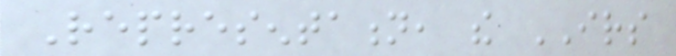Representation, the IRS
